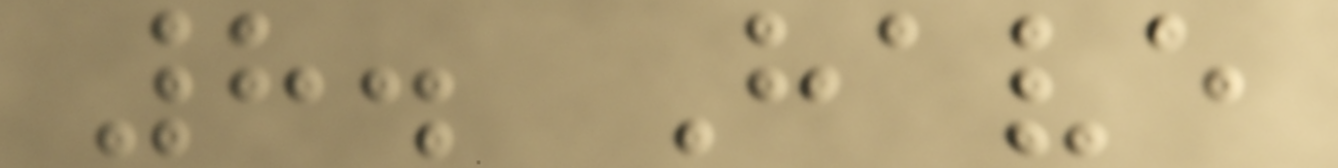8. Have
